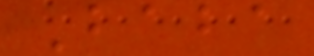Baba
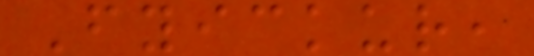Fyickur,
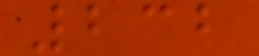232
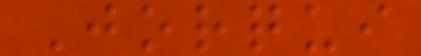Jorqui
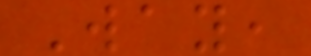Way,
